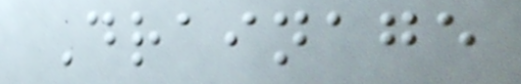Drainage
